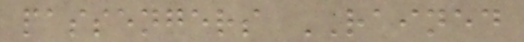passengers RAINED
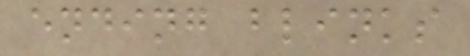ending blinks
